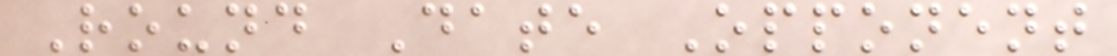Round Date Opponent
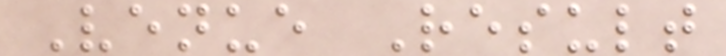Venue Result
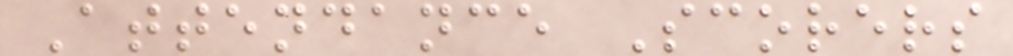Attendance Scorers
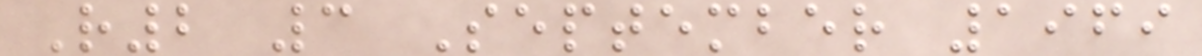R2 3 September 1969
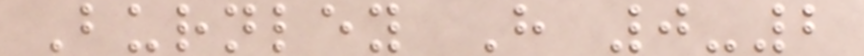Burnley H 0-2
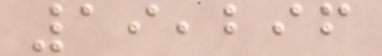19,296
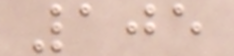105
